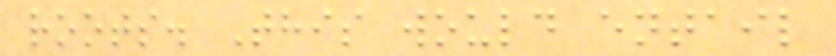roots. This would entail
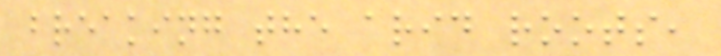breaking the arid roots,
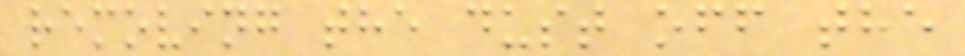removing the dust off the
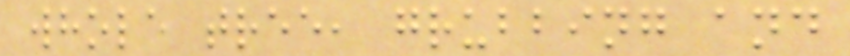whole tree, grubbing and
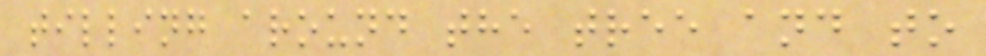tilling around the tree and to
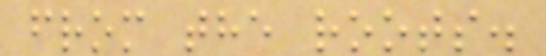from the roots.
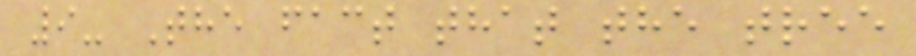9- The fact that the tree
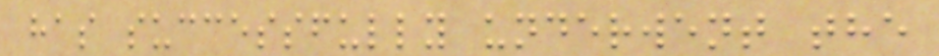has successfully underwent the
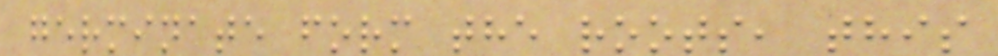germinate form the roots, this
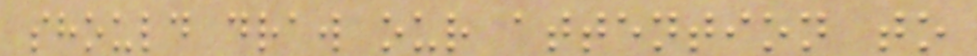should draw our attention to
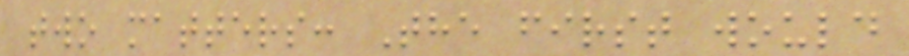two matters: The first would
